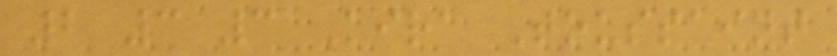2 3 3 Kira Toussaint
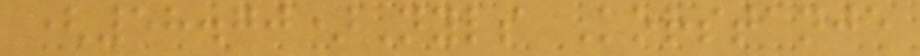(58.70)Nyls Korstanje
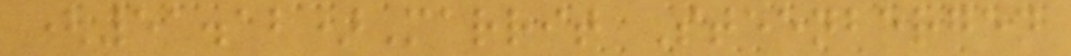(51.12)Marrit Steenbergen
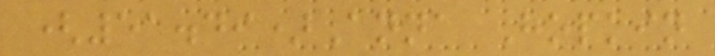(51.49)Anna Hopkin
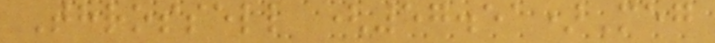Throssell (57.51)Meg
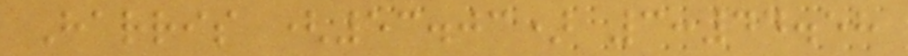Harris (53.03) 3:44.58
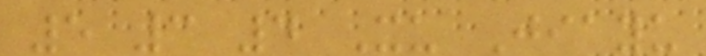5 3 4 Xu Jiayu
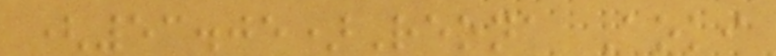(53.05)Reona Aoki
